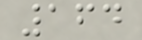164
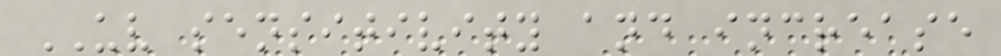UV sensitivity and increase
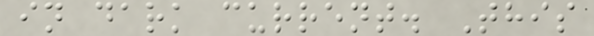in dark current. This
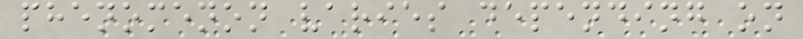phenomenon varies depending on
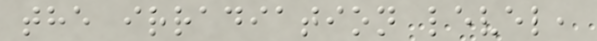the irradiation level,
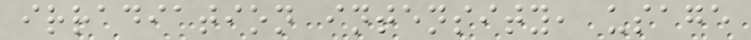irradiation intensity, usage
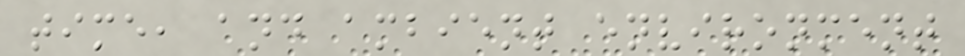time, and ambient environment
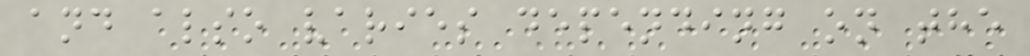and also varies depending on the
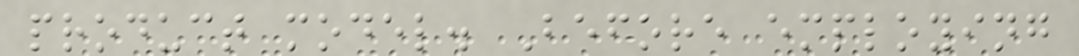product model. Before employing
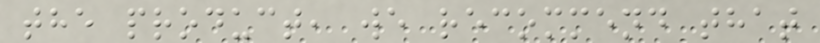the product, we recommend that
